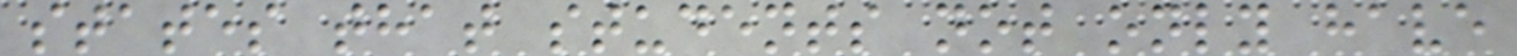states that students not only have
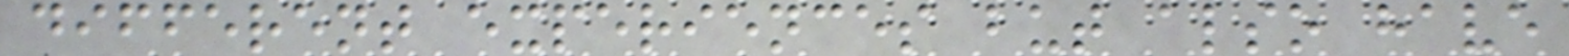different experiences but also have
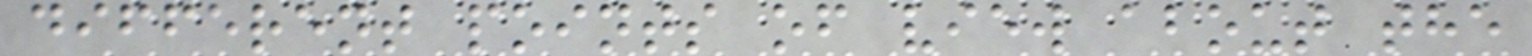different points of view about the
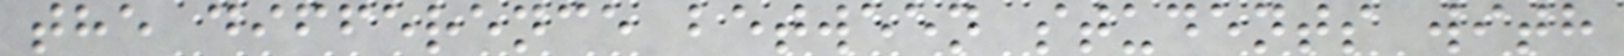the difference between students with
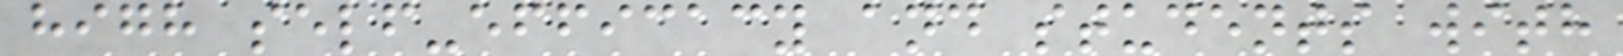high self-efficacy and students with
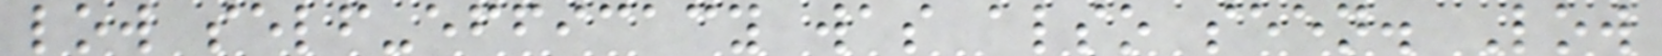low self-efficacy was also seen. Low
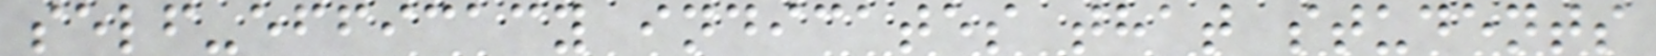self-efficacy indicates that students
